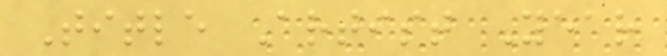Title Artist Year
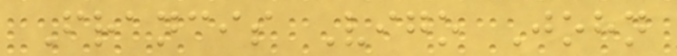Francis Vigo John
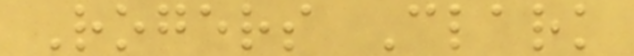Rogers Clark
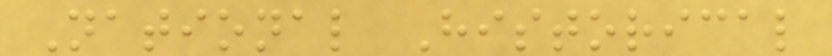National Historical
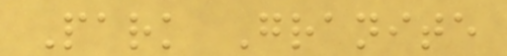Park Granite
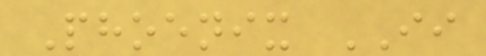Phoenix II
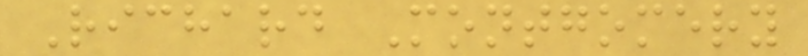Richard Montgomery
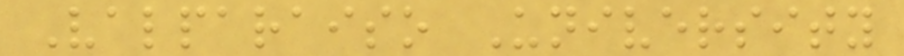Valparaiso University
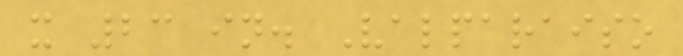x 23 in. Valparaiso
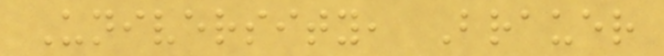University, Brauer
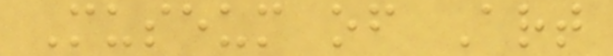Museum of Art
